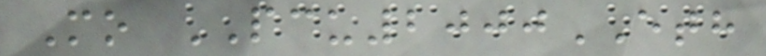Mo PCU2000ETH
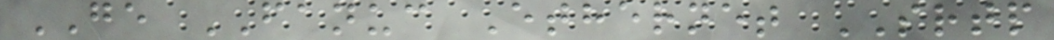GE FANUC Ethernet SRTP
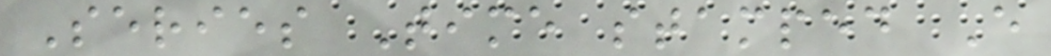Series Time stamped E
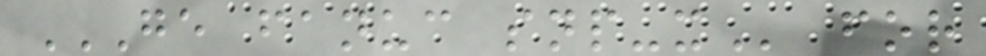GE FANUC SNP-X for
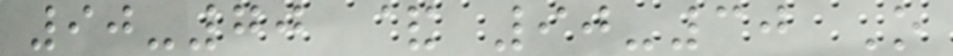90-70 & 90-30 O
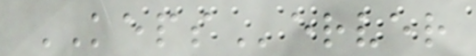KEPServer
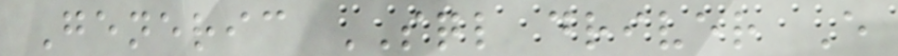Generic SQL driver E
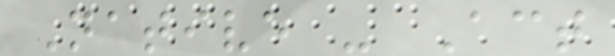Native - Act
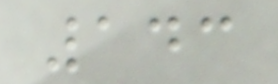143
